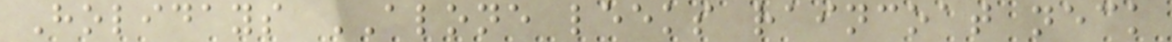Holidays ALONE leeks raincoat neck
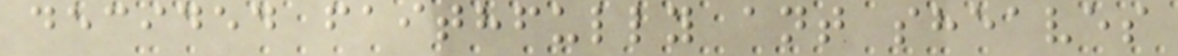decided faithfully ant sheaves
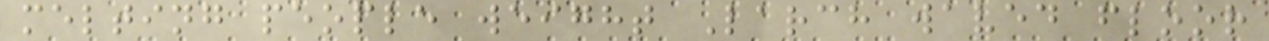melting people weight Larch waved floor
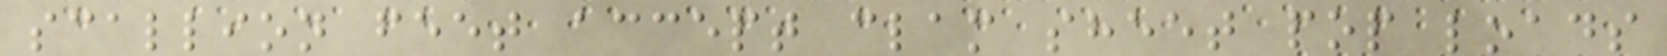scallion feet accept clam sheet pop loads
